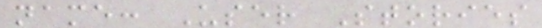name: User Stories
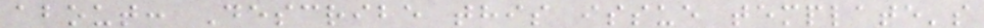about: Describe this issue template's
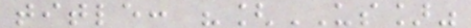title: "[US]"
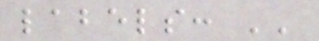labels: ''
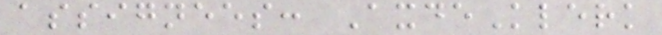assignees: AxdeKlerk
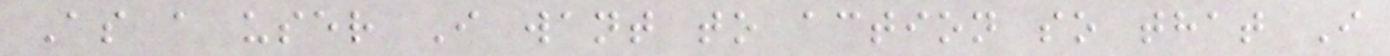As a user I want to action so that I
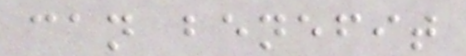can benefit
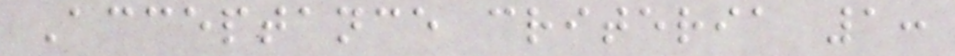Acceptance criteria 1:
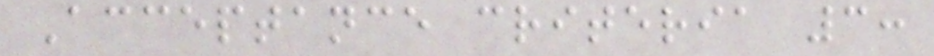Acceptance criteria 3:
